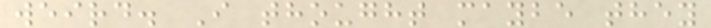weird. I thought maybe they
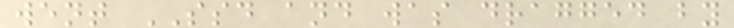went SSD and was dragged by
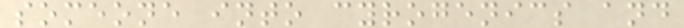someone into cyrogenics and
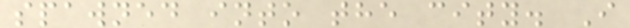spawned into the city. I
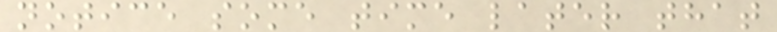notice some time later that
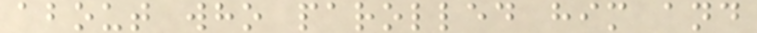about who parolled him and
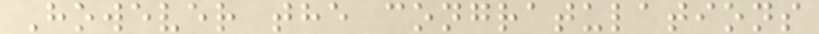However the congratulations
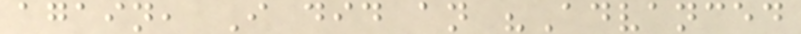again, I did an "Advanced
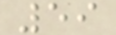59
